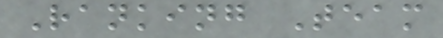Ranking Team
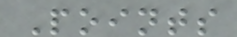Points
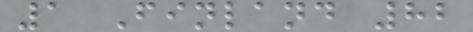1 Finland 82
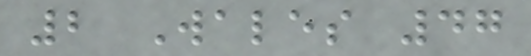2 Wales 47
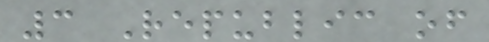3 Republic of
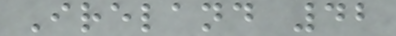Ireland 42
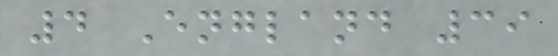4 England 39
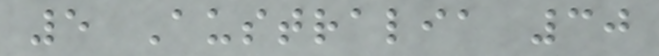5 Australia 30
